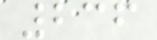236
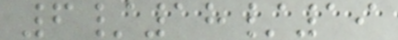6/18/19
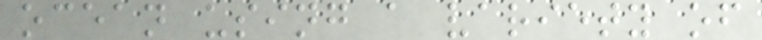ocean using a variety of
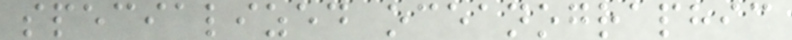specialized oceanographic
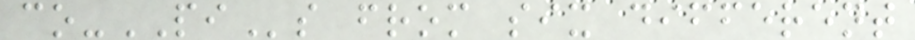co-PIs from six different
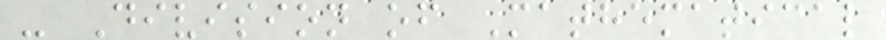- Division of Mathematical
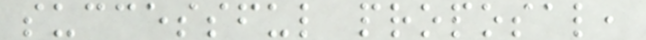successful proposal,
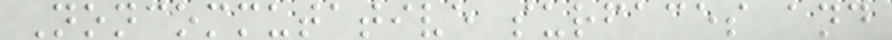Noncommutative surfaces and
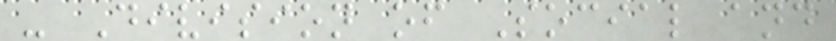- Division of Social and
